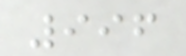996
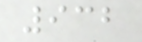932
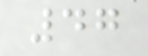47
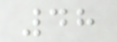48
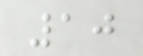10
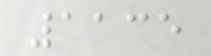1135
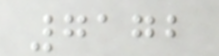7172
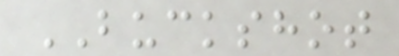BUCKSHOT
